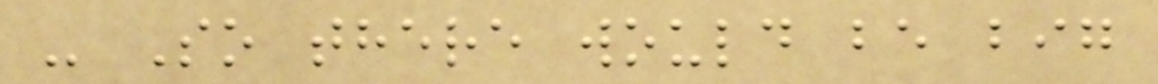- So there would be big
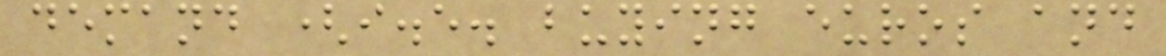demand (i.e. buying euros and
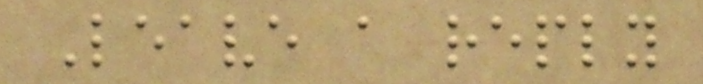Leave a reply
